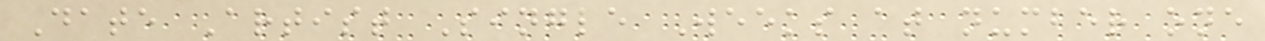Date Artist Single Weeks at number one
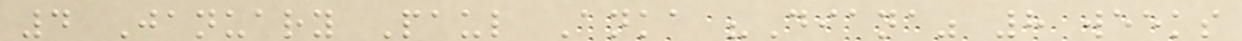4 January Paul Anka "Diana" 8 weeks
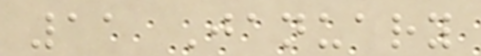11 January
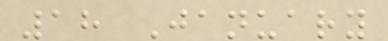18 January
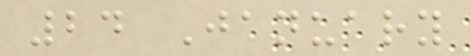24 January
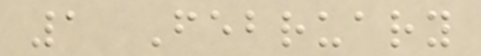1 February
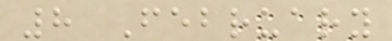8 February
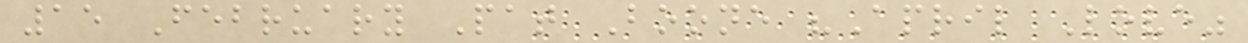15 February Pat Boone "April Love"
